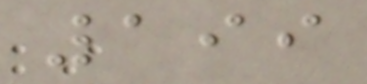199
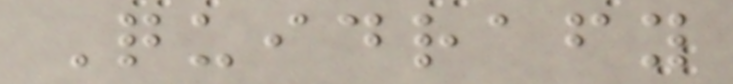Quidrafy
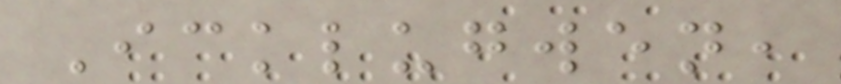Icklugwen,
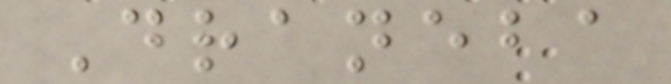Draneba
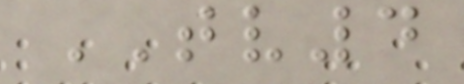TV4
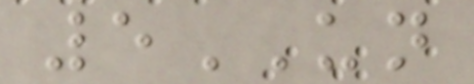5UN
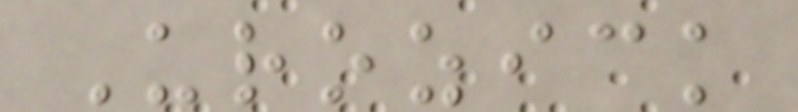Urozick
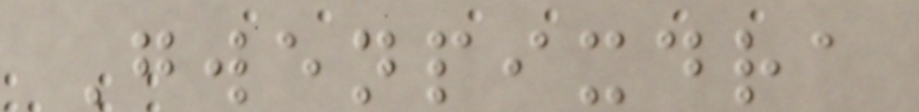Gwenpixdra
